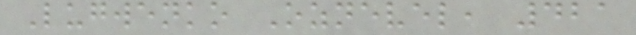Lugwenko Oznevel, 421
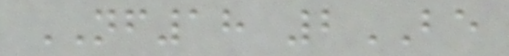NF18 2BE
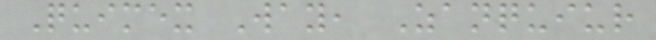Quimex Way, Zanquiur
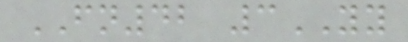FN42 3YY
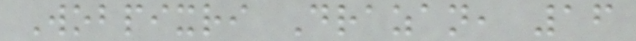Wobpixri Drazan, 16
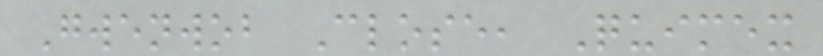Gwenwob Close, Quimex
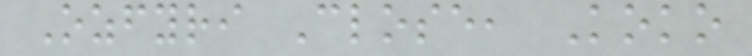Ozfyri Close, Koko
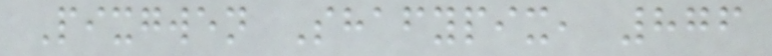Pixgwen Shafypix, 876
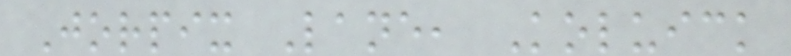Jorpix Lane, Koluick
